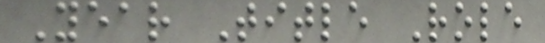Year Title Role
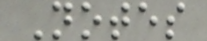Notes
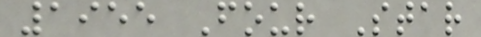1955 Four Star
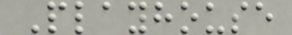Playhouse
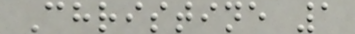Christine 1
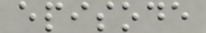episode
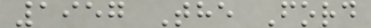1957 The Ford
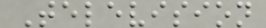Television
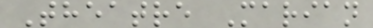Theatre Marian
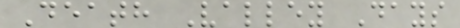Death Valley Days
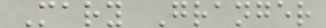Mary Granger
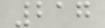217
